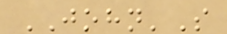JOHN'S
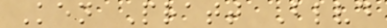Ken Pratt Blvd
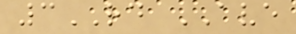3RD AVE
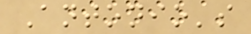Antonio's
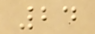24
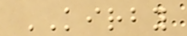KIRBY
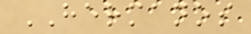HERMANOS
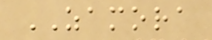ZAMORA
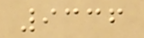9336
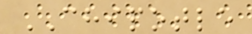CHIPOTLE
